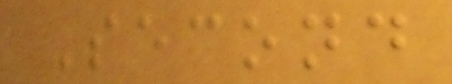Second
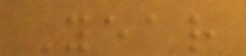Year
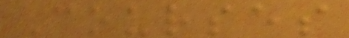Courses
